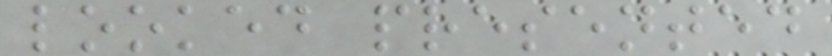looked presented
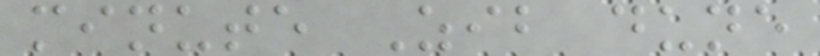minute Zib dune
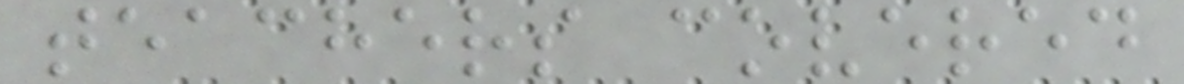teachers covered
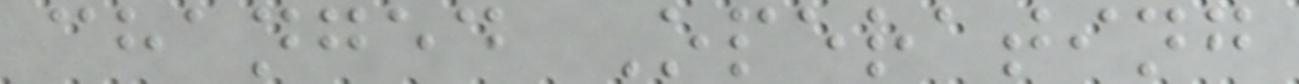changed Operating
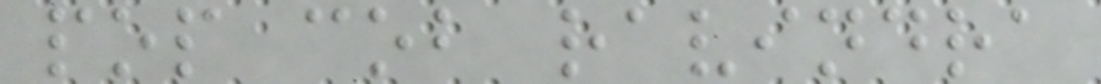pop cob ravindra
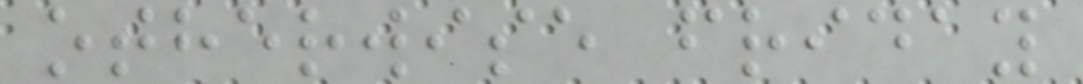otherwise friday
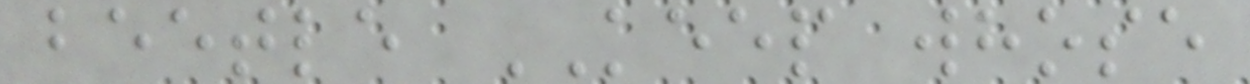beetle KEEP whose
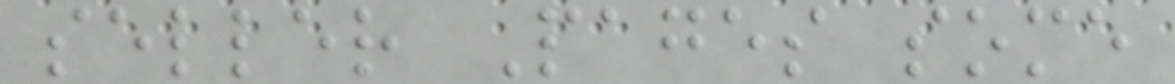seller Pages some
